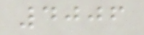4006
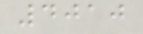4010
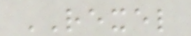REXEL
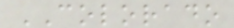COLORADO
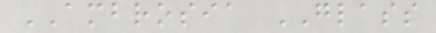AMBROSIA GLASS
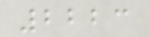2223
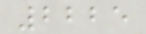2225
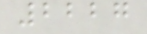2227
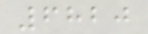6820
